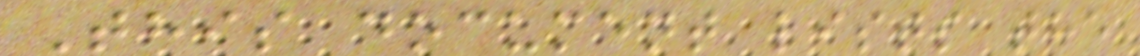This document lists the
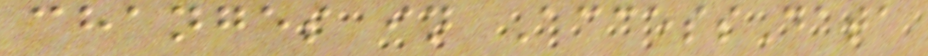changes in AccessData
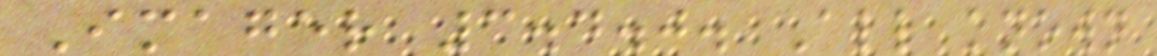Imager 3.4.0. All known
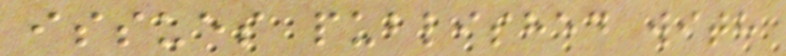issues published with
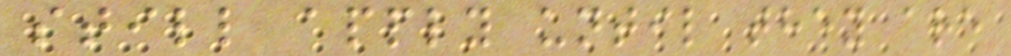still apply until they are
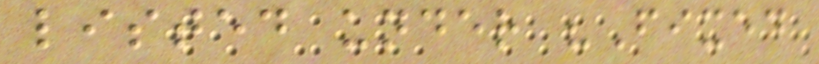listed under "Fixed
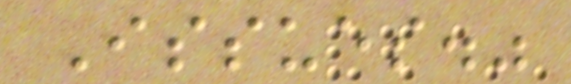Issues."
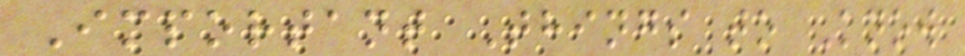Important Things to Know
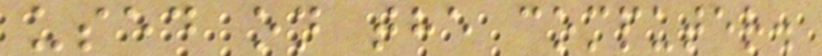used on the computer.
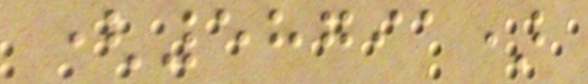(58791)
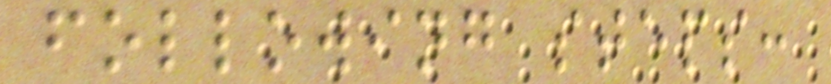following steps:
